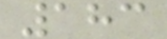183
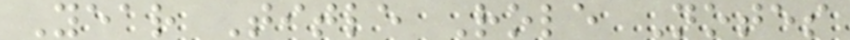Year Title Role Notes
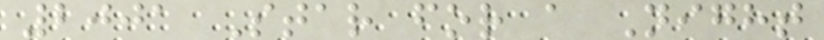2001 Star for a Night
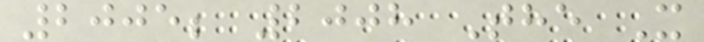2005; 2008 The X
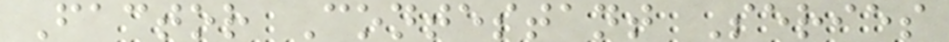Factor Contestant Series
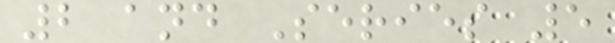2 and Series 5
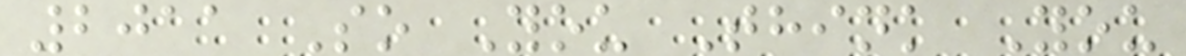2011 So You Think You
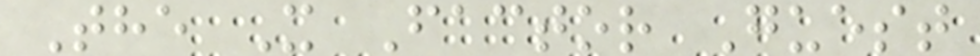The X Factor Guest
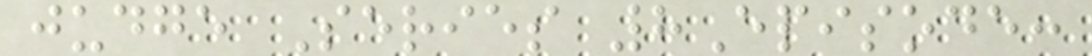judge Series 8Episode:
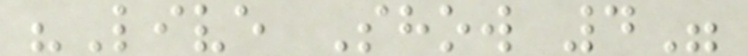"Live Show 4"
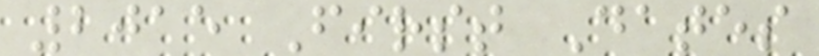2015 First Dates
